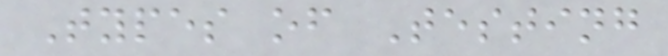Types of Testing
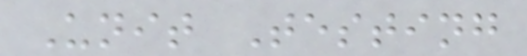Unit Testing
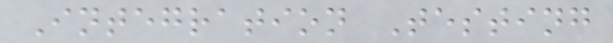Integration Testing
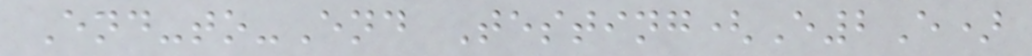End-to-End Testing(E2E)
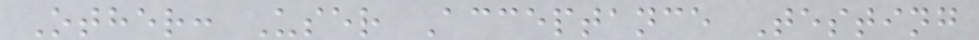Other: User Acceptance Testing
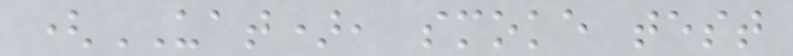(UAT), smoke test
